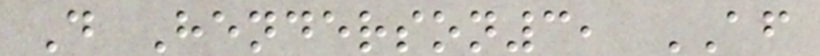D Henderson3, AF
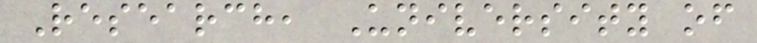Research, University of
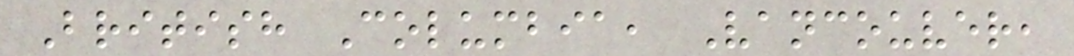British Columbia, Vancouver,
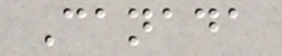Canada
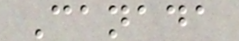Canada
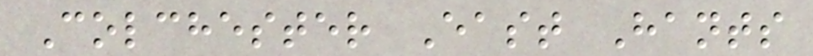Colchester East Hants
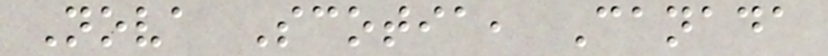Nova Scotia, Canada
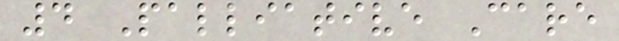4 Palliative Care
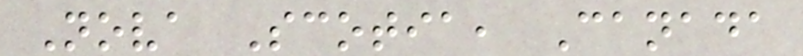Nova Scotia, Canada
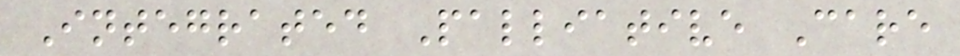Integrated Palliative Care
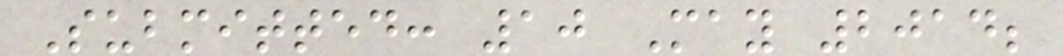Submitted: 10 May 2014;
